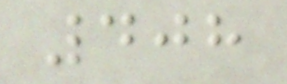408
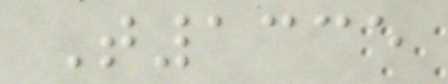T1335
